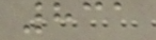831
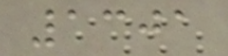1301
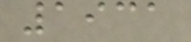1931
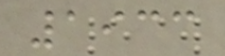1933
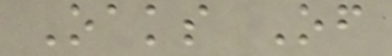Oaks Of
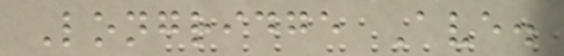Longridge Ave.
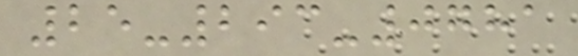25-293-0781
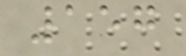157
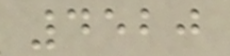4520
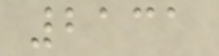2131
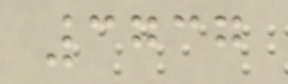3737
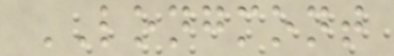LONGMONT
